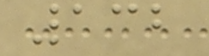132
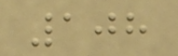108
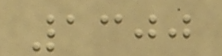1300
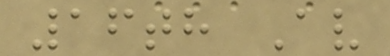16th Av
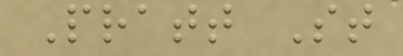Pratt St
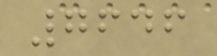7646
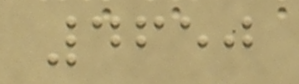4650
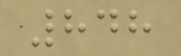848
